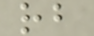rb
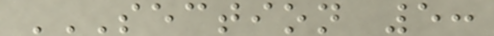SECTION 5:
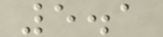5.1
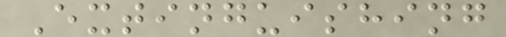Extinguishing
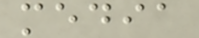media
